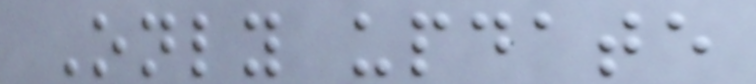Only update
